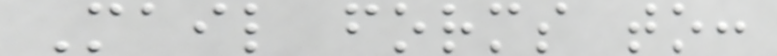Mail forms to:
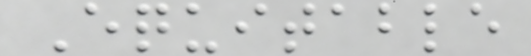Equitable
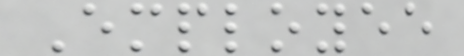Employee
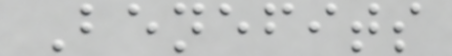Benefits
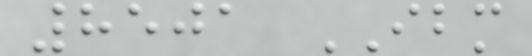8501 IBM
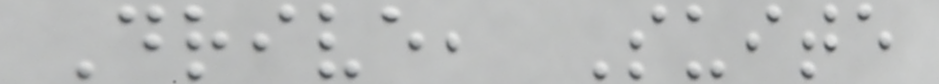Drive, Suite
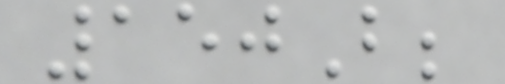150B;
